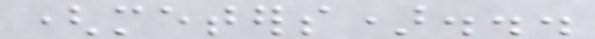(meters)...
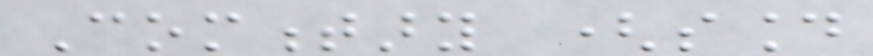Commentary (sound
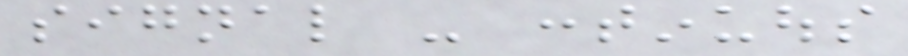signal - continuous
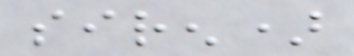siren)
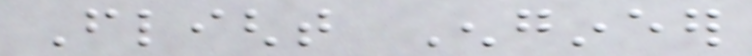Flight Engineer
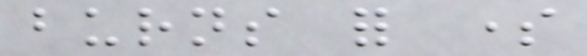burns for some
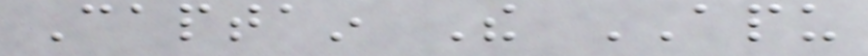Captain The APU
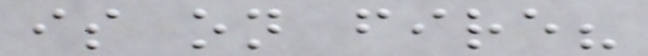is on fire?
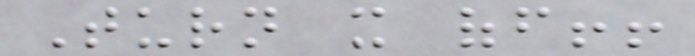Turn it off!!
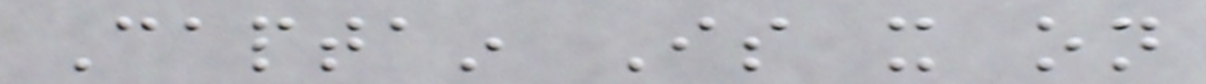Captain Is it on
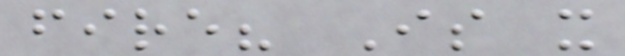fire? Is it
